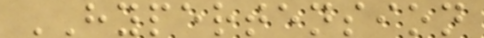HYPERTENSION
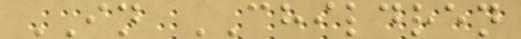IN CHILDREN
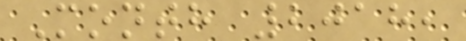Month 2018,
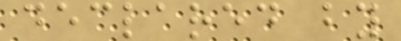declared by
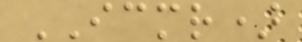ICMR)
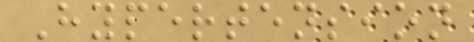Hypertension
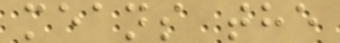means the
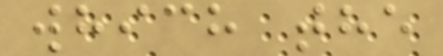which the
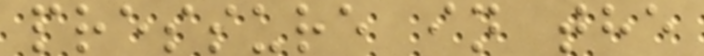pressure in the
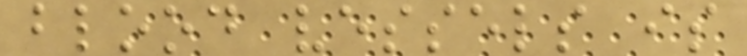blood vessels is
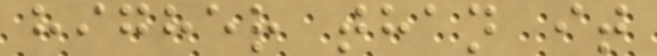higher than it
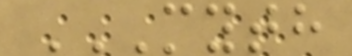MYTH
